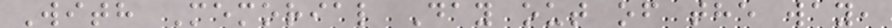With Memorial Day out of the way,
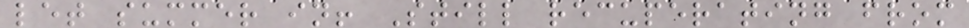let summer in! Still recuperating from
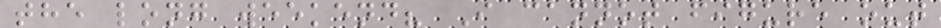the long weekend? I cannot figure out
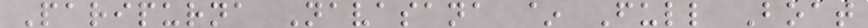Paripurna Navasana ~ Full Boat
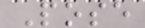Pose
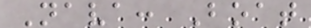Nava: Boat
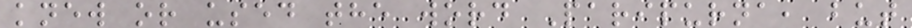knew or used the word Paripurna, but
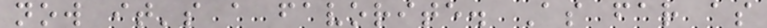now it's a favorite. As far as
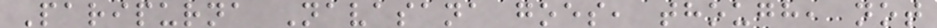Paripurna Navasana goes, though, not
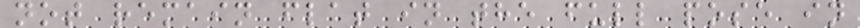not remain flat in the full pose in
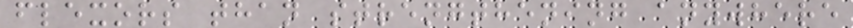flexors than strengthening anywhere
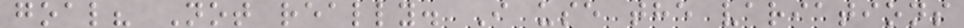goal? Not really. I use the variations
